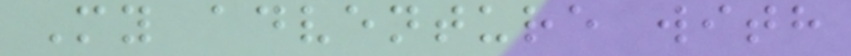My adventure with
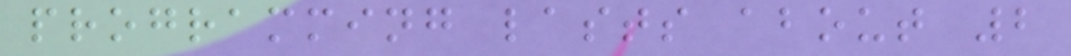programming lasts about 2
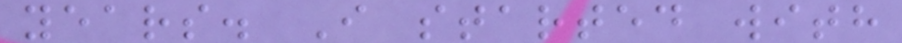years. I started with
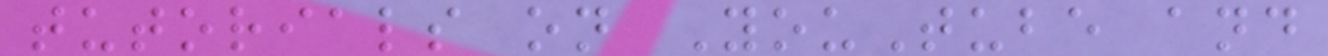tutorials on YouTube and
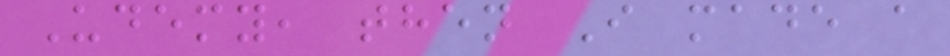Udemy, then I made a
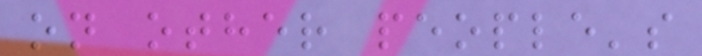on other people's
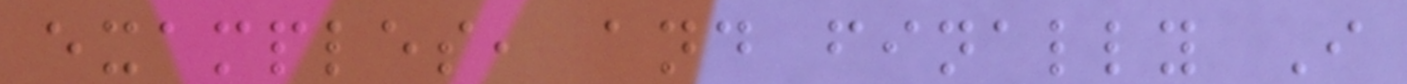examples, and finally I
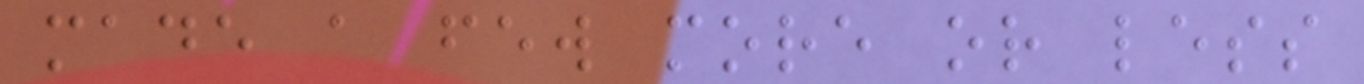made a few more or less
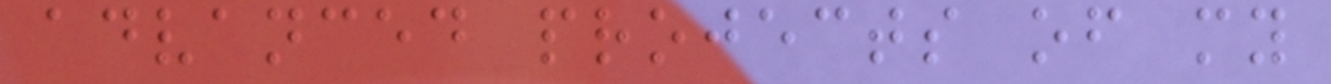advanced projects of my
